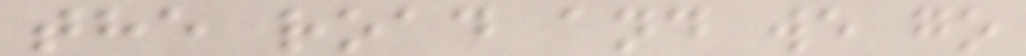the road and we go
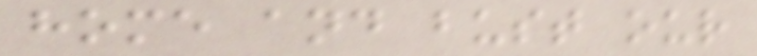home and bust our
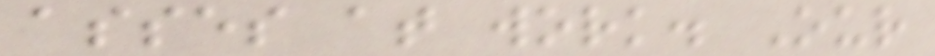asses at work. Our
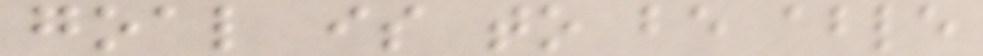goal is to be able
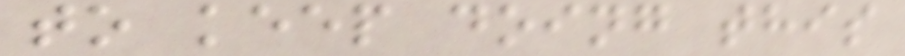to keep doing this
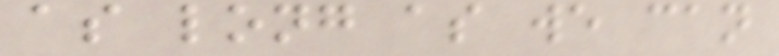as long as we can
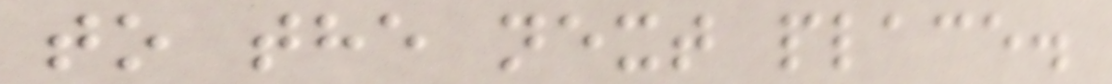to the next place.
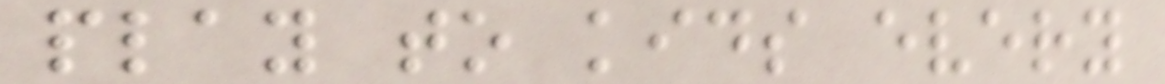play to kids every
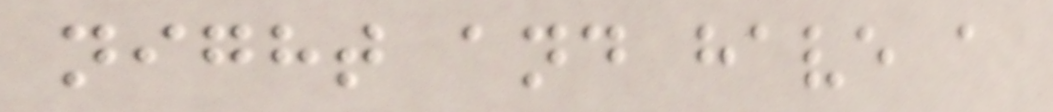night and have a
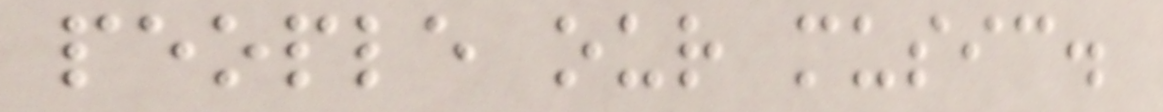people our music.
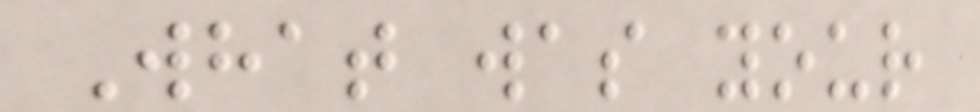What was your
